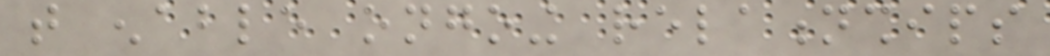that enable ongoing relationships
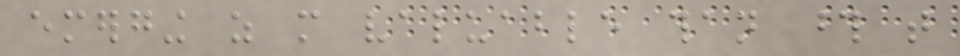emerging as more valuable than those that
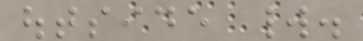outside world.
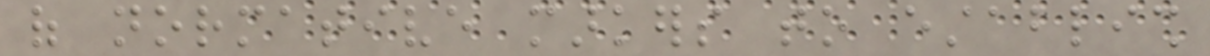of normative markers to establish
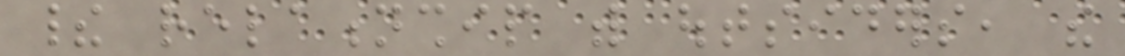their relationship with outsiders, the
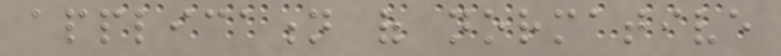application of normative
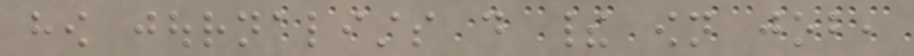how journalists do their own job,
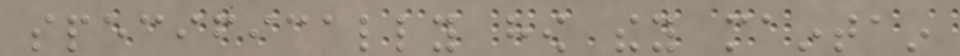specifically how they maintain
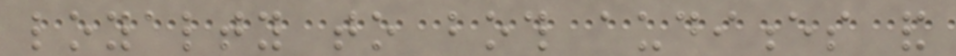loyalty to both audiences and
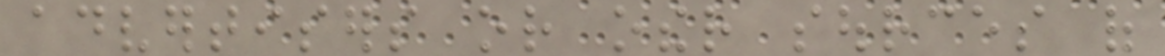advertisers or other sources of
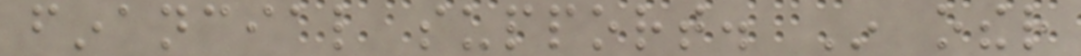financial support. In other
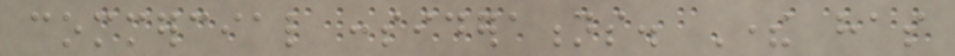commercial considerations. There has
